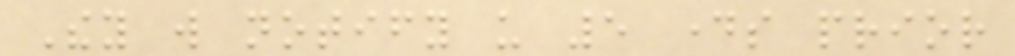They will notify us 5 days prior
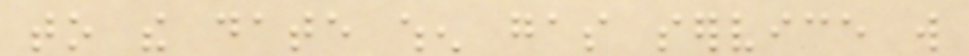to the date when gas service will
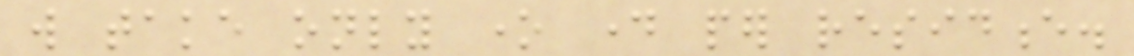will take only one day per residence.
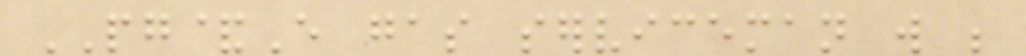PG&E gas serviceman will be
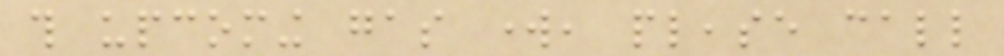this upcoming gas work, please call
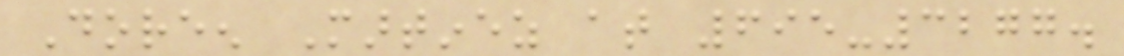Doreen Martinez at 695-3277.
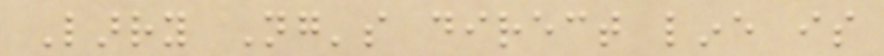Larry Ng's direct line is
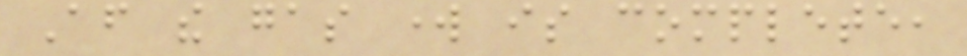After the gas work is complete,
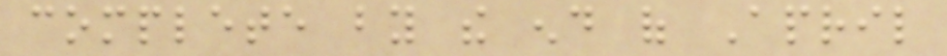complete by the end of April
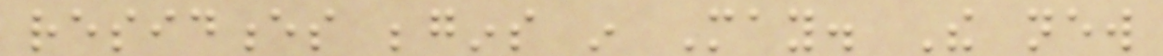residences begins in May. The new
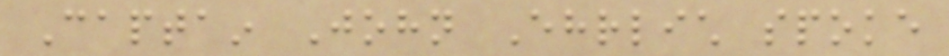Captain John Ehrlich spoke
